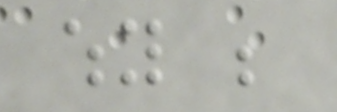why be
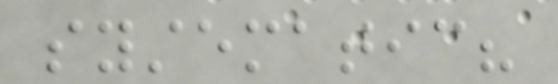systematic?
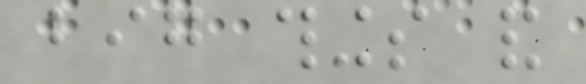big things and
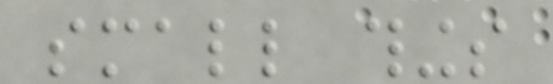small things
